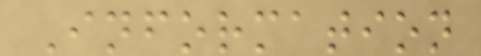Information
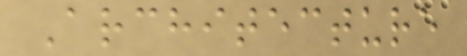Architecture
